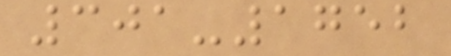301-1752
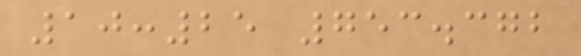10:25 753.372
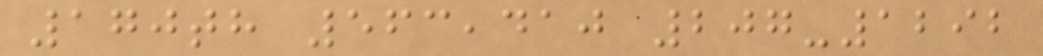170th 563,410 207-1292
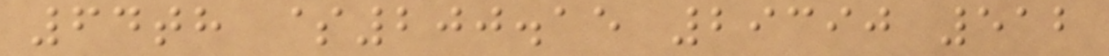64th $200.15 29390 512
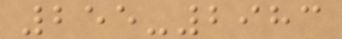255-2983
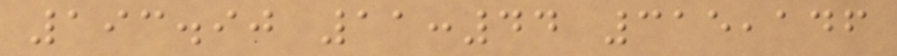193.90 11:44 315,146
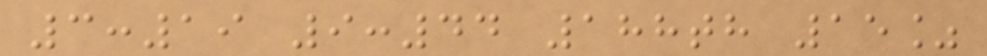3:19 9:44 188th 15%
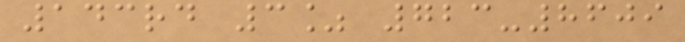143rd 3% 723-8609
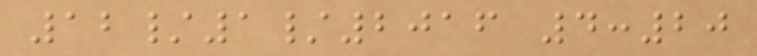12/1/2016 4:20
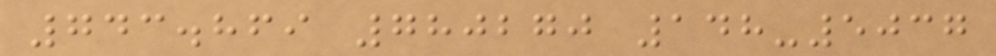743.869 780270 148-5037
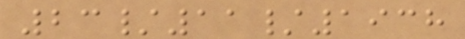23/11/1938
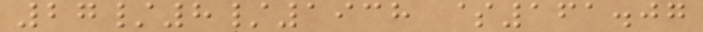27/8/1938 $161.07
